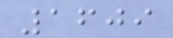1609
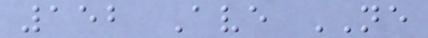152 Ave NE
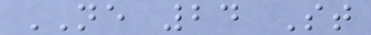NE 24 St
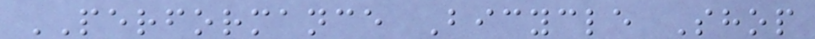PERFORMANCE Bicycle Shop
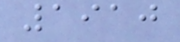1910
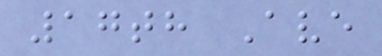17th Ave
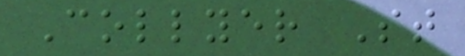Collyer St
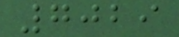7029
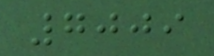7009
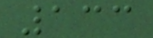133
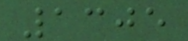1305
